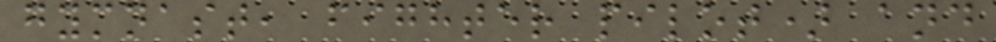gymnast, fighter pilot) and
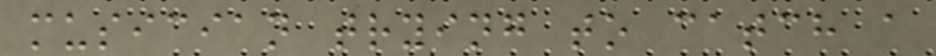musician trying to catch a
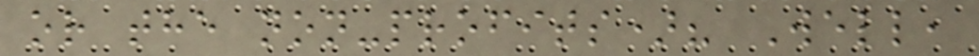or the non-profits)? Well,
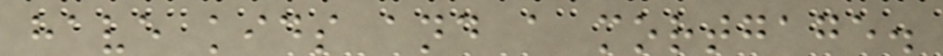have kids and a mortgage.
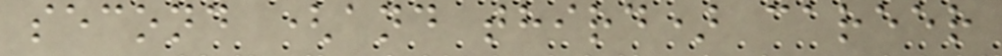second (and third) career
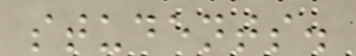students.
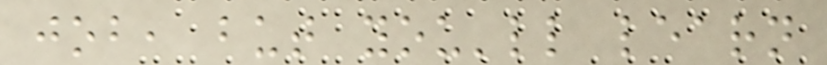job, but you'll learn
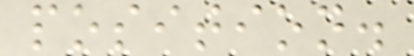position.
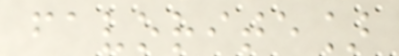favorite]
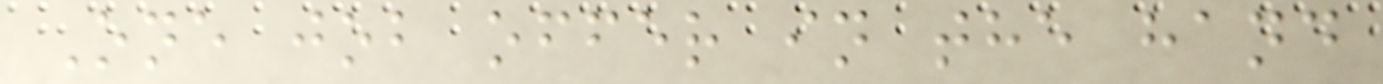One job offer in the hand
